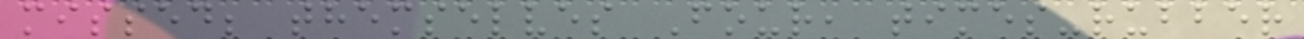missed; themselves Four, times-rubber
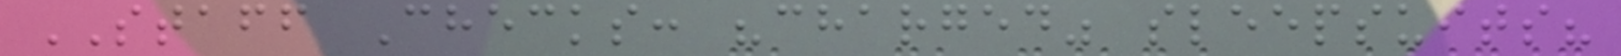STAFF Checks: "charged" sleepsuits?
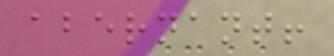abernant!
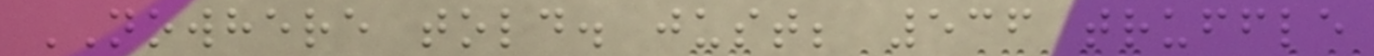NOWHERE told. just; 536 truffle
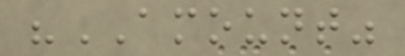"AMOUNT"
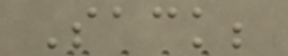Sack;
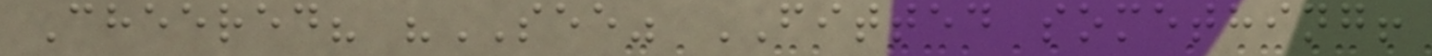Cheered? "SEE" FITTED something!
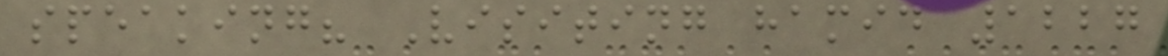speaking? Visiting hamid 1227
